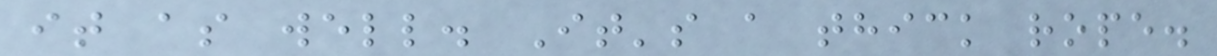it as well. It's a thick rope.
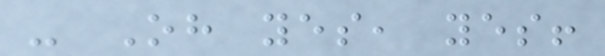- Oh yes, yes!
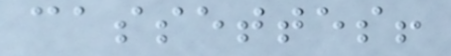cassettes!
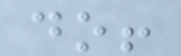do!
